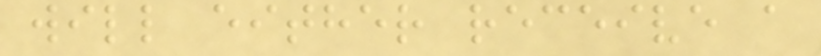will either receive a
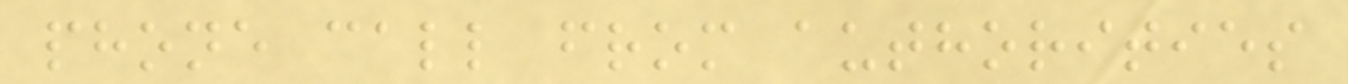phone call from authorities
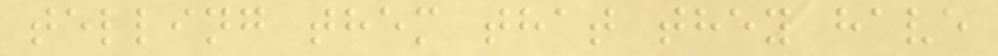telling them that they have
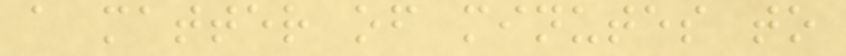a matter of minutes to
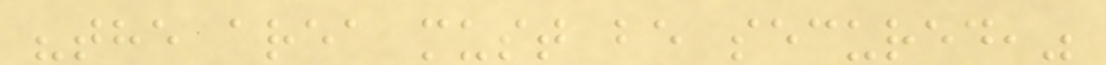"the area must be secured,"
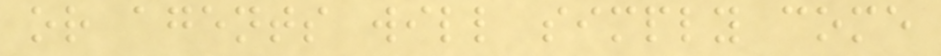or agents will simply come
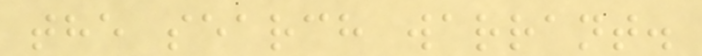the search warrant.
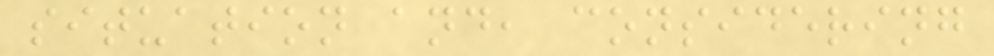situation and, considering
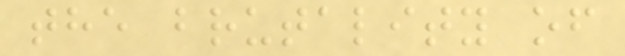the brutality of
